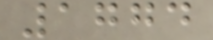1774
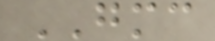GMC
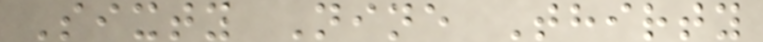Sixty Nine Thirty
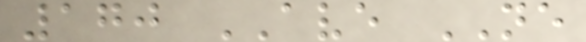170 AVE NE
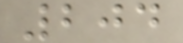204
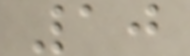10
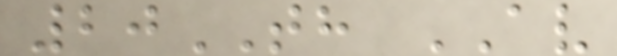20TH AV
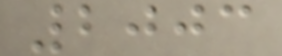2003
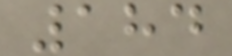184
